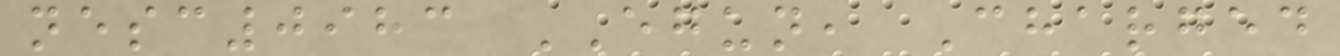nesc0983 EGUN, Charged
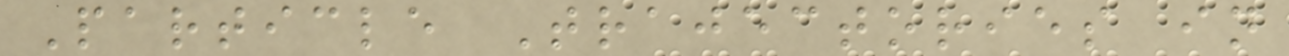Particle Trajectories in
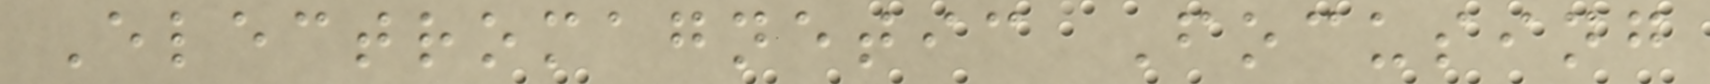Electromagnetic Focusing
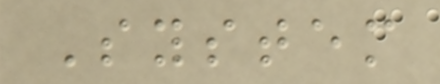System
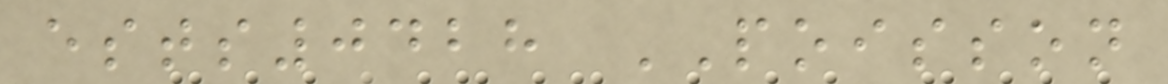ests0428 POISSON
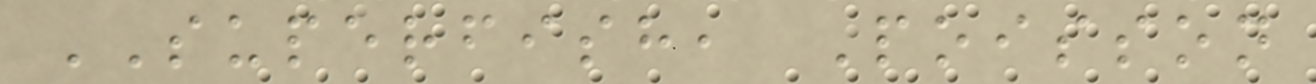SUPERFISH, Poisson
